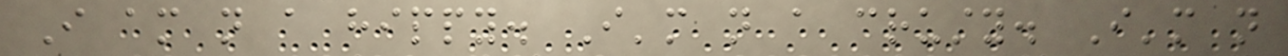I am not a hippy. I'm not a crusty. I'm not
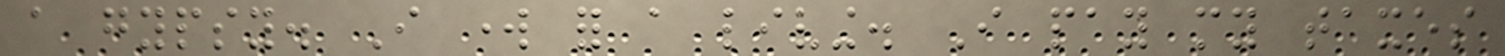a gypsy. I work for a living. I pay my taxes
